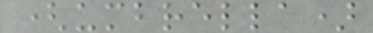(umbrella)
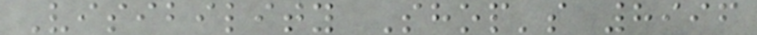Visibility Shop's 8996
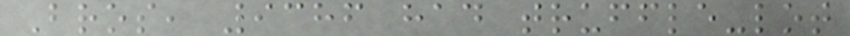Bros, 9386 had truffle-lot
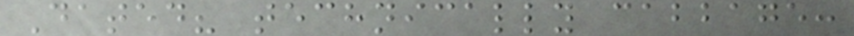Dated? technically cabbage:
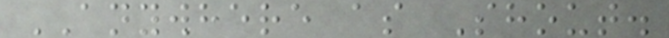ANYWHERE as Shout.
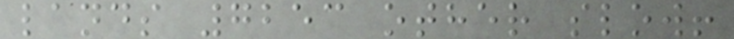lands 7253 other slow!
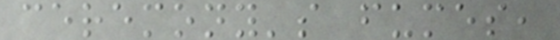ceremony's fumes,
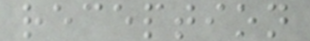reception
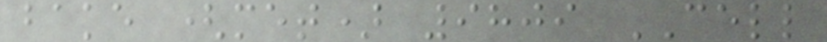bake (met) 9809 CELL
